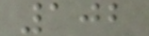102
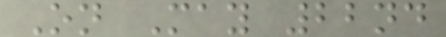On May 22nd
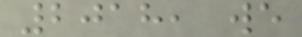2018, we
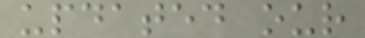updated our
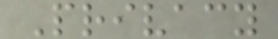Privacy
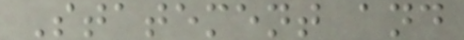Statement and
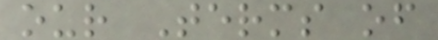our Terms of
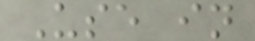Use in
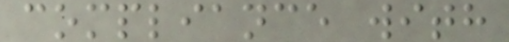compliance with
